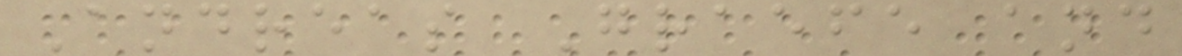Andreas Graefe and
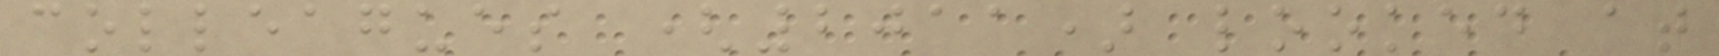colleagues (2011) looked at
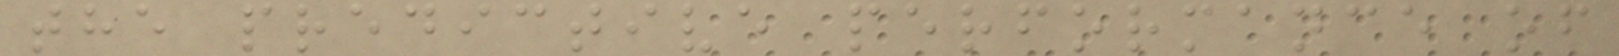the predictive performance of
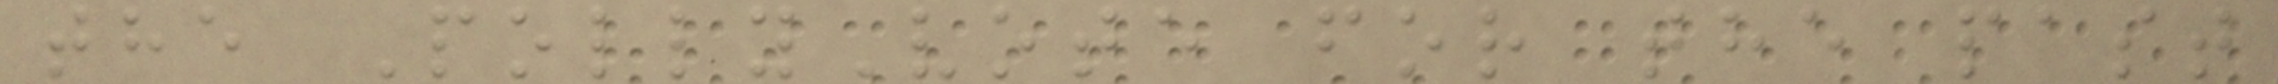the PollyVote for the past
